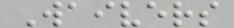Waivers
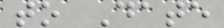to Date
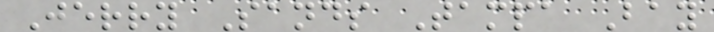Jerry Sands Tampa Bay
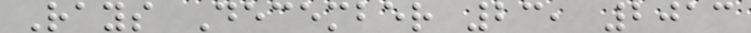Rays December 23, 2013
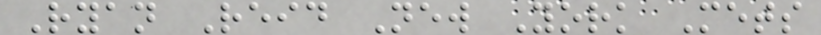Ryan Reid New York Mets
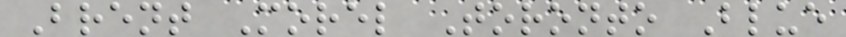Brent Morel Toronto Blue
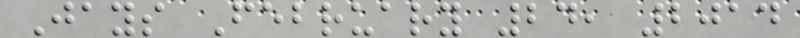Jays February 24, 2014
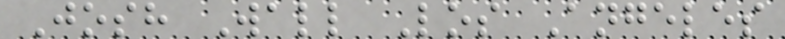Josh Wall Los Angeles
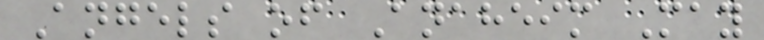Angels of Anaheim May
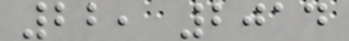22, 2014
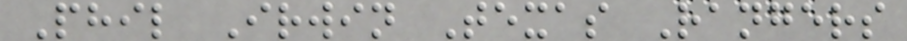Phil Irwin Texas Rangers
